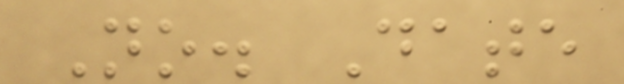No. Date
